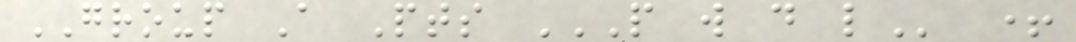GROUP A Pts P W D L +
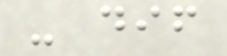- dif
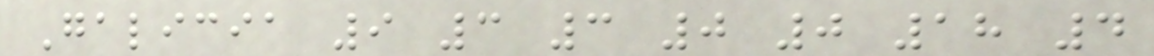Galicia 9 3 3 0 0 18 4
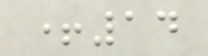+14
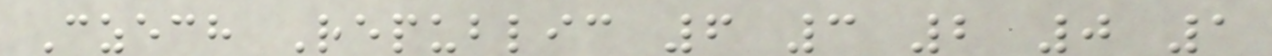Czech Republic 6 3 2 0 1
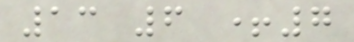13 6 +7
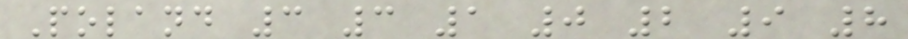Poland 3 3 1 0 2 9 8
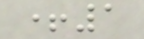+1
